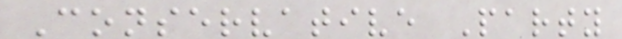Conservative Party
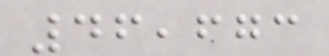46,673
